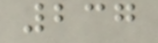237
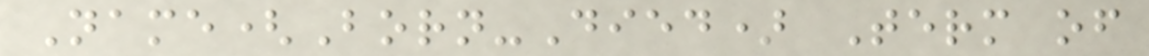Name(Born-Died) Term of
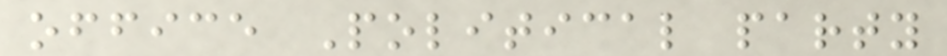office Political party
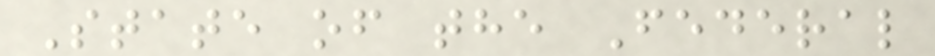State of the Federal
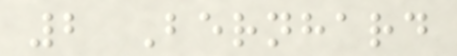2 Bernhard
